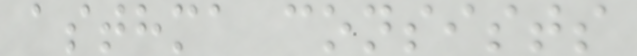asthma consists
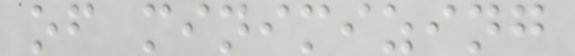of minimizing
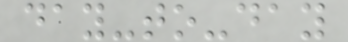day-to-day
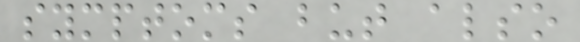symptoms but also
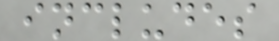includes
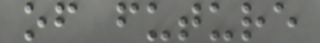of future
